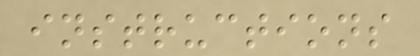instructions
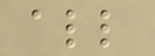all
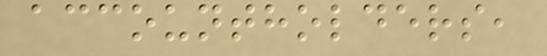accountholders,
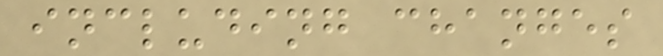including changes
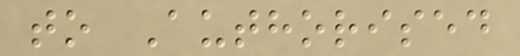to Authorised
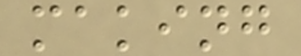making
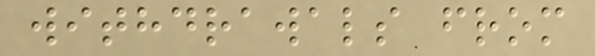withdrawals from
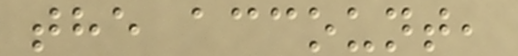the account,
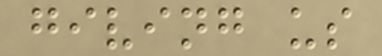giving us
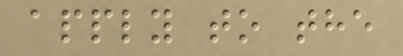apply to the
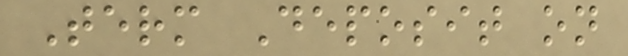Term Deposit on
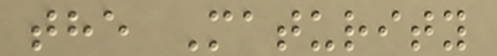the Maturity
